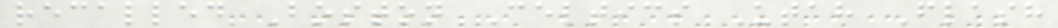recalled Boston Celtics Utah Flash
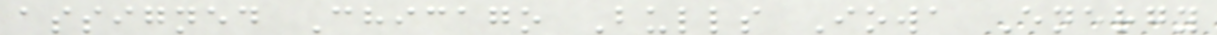assigned Chicago Bulls Iowa Energy
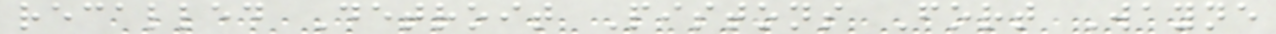recalled Detroit Pistons Fort Wayne
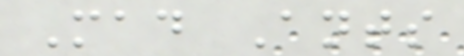Mad Ants
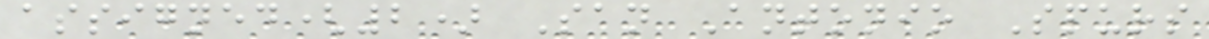assigned(2) San Antonio Spurs
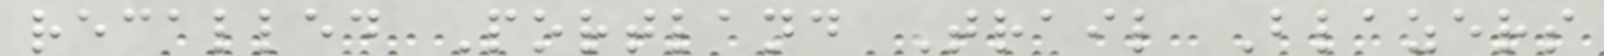recalled Portland Trail Blazers
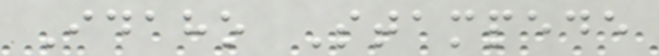Idaho Stampede
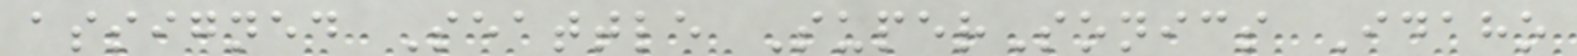assigned Seattle SuperSonics Idaho
